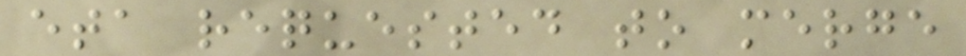eta requested to merge
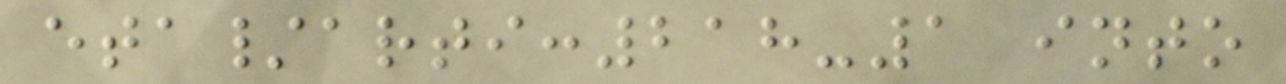eta/arti:218-1 into
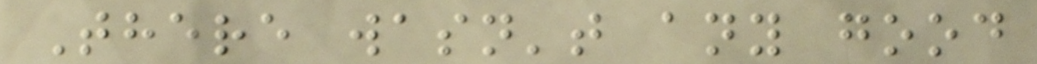There wasn't any good
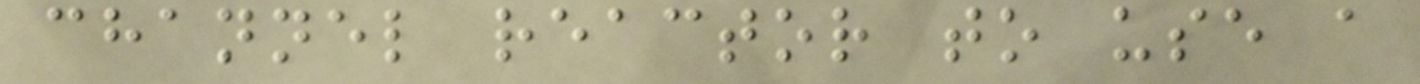channel reactor to use a
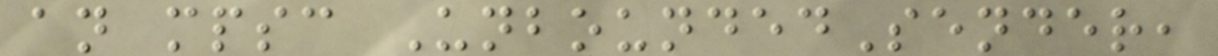an mpsc UnboundedSender,
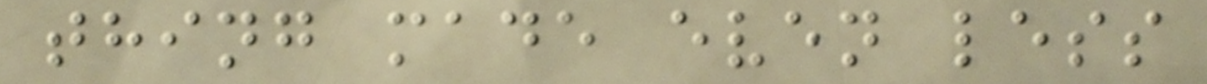thing made even less
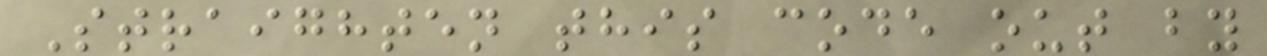Straighten this code out by
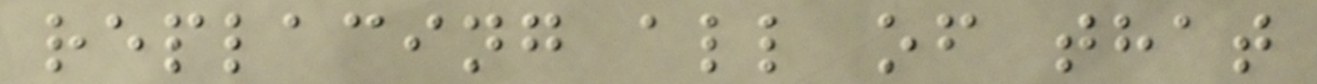replacing all of that
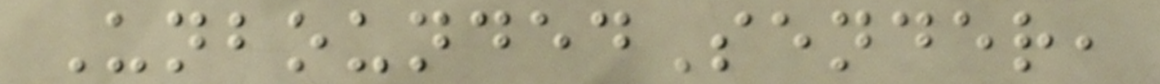UnboundedSender,
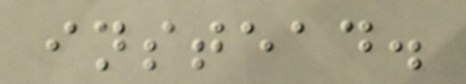instead.
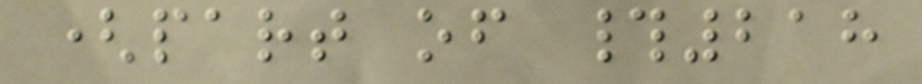(part of #218
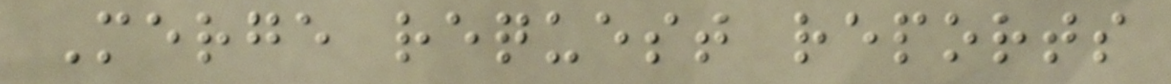Merge request reports
